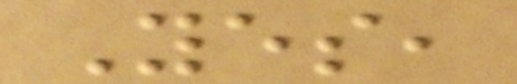Yes,
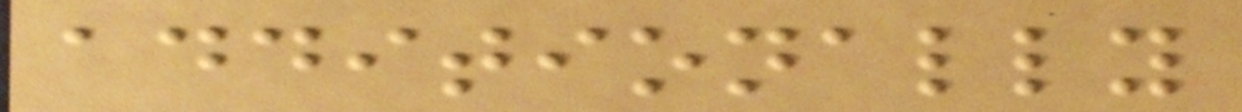additionally
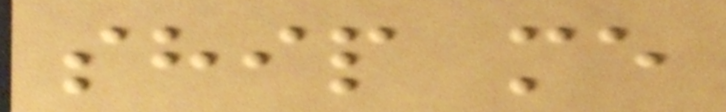ship me
